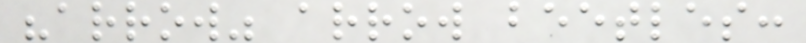"arrow" arrow beetles:
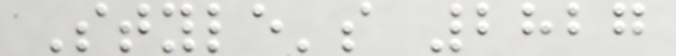Style's 2827
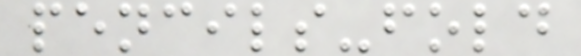pencils-fold
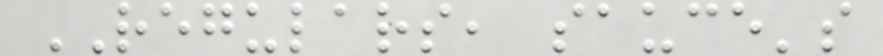REGULARS, sauce's
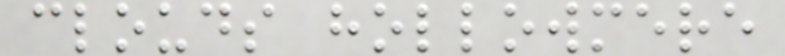clouds hollowmere
